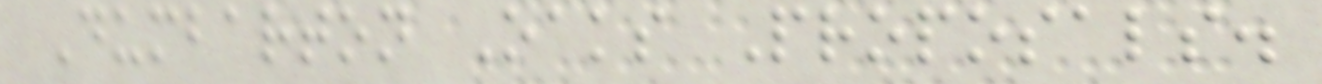Dumbarton Oaks Proposals.
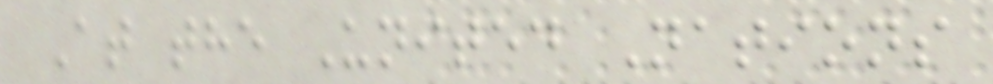At the United Nations
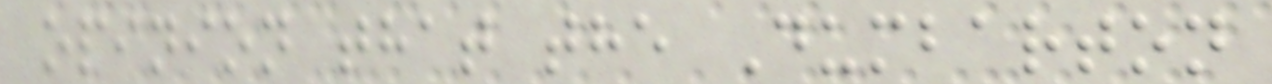opinion that the Dumbarton
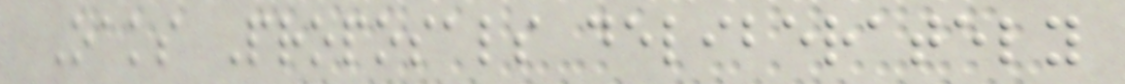Oaks Proposals deliberately
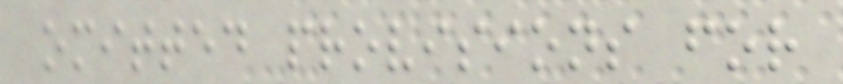omitted provisions for
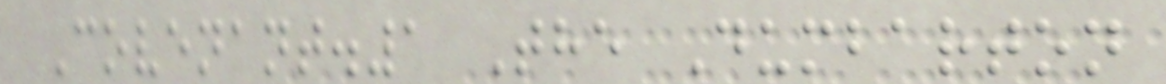Covenant.1 The Dumbarton
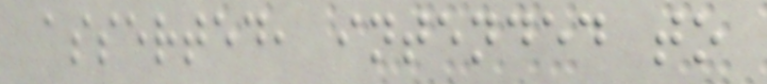asserted, intended to
